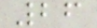26
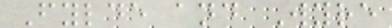Fylde and Wyre
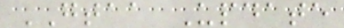GTAA Update
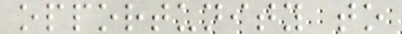opportunity to
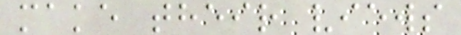make their views
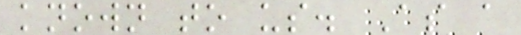known to us. As a
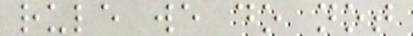rule we do not
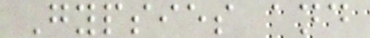Gypsies and
